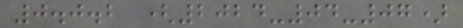0.0.2 (2024-04-07)
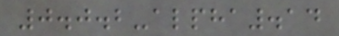0.0.2-alpha.14
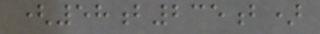(58b235b)
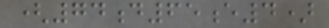(74d65e4)
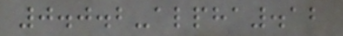0.0.2-alpha.12
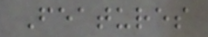Features
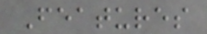Features
